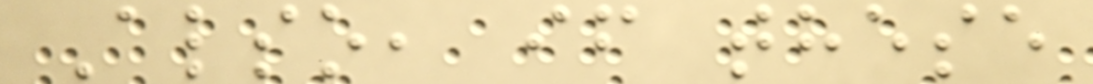Also, if these
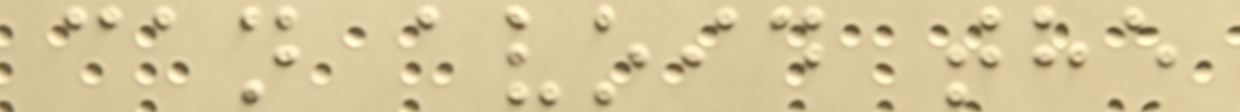can avoid the
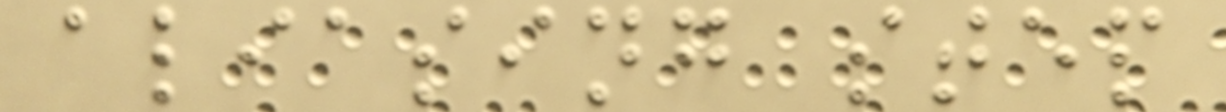aliasing step
